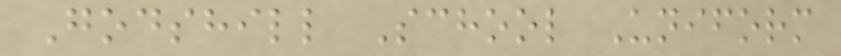Godshill School Uniform
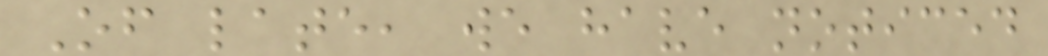Of late, we have noticed
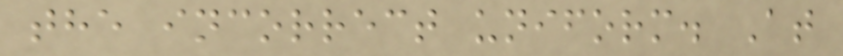the incorrect uniform. At
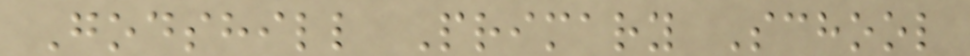Godshill Primary School
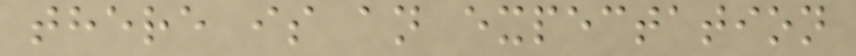there is an expectation
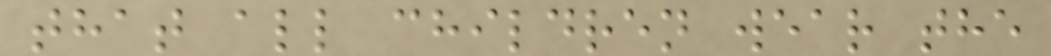that all children wear the
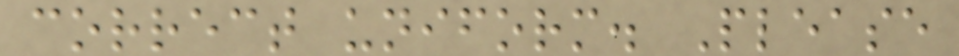correct uniform. Please
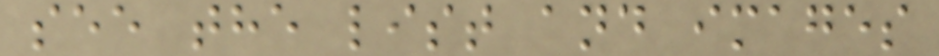see the list and images
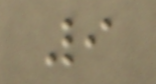9
